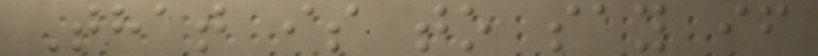That is to say if
